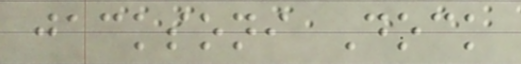jacksoni Dock
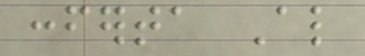conferta Also
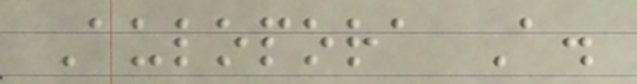Aulopora A.
